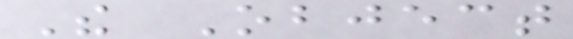The Object
